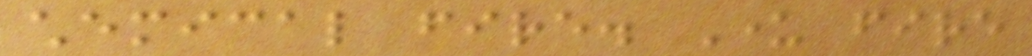chemical fire. Under fire
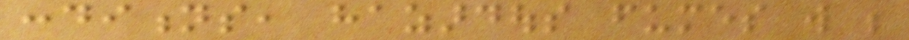conditions, hazardous fumes will be
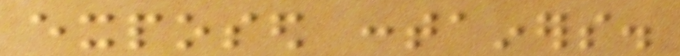exposed containers.
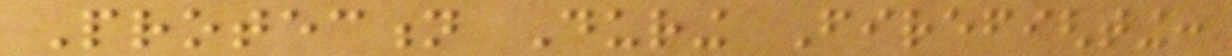Protection During Firefighting:
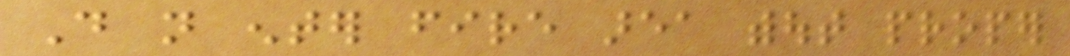Do not enter fire area without proper
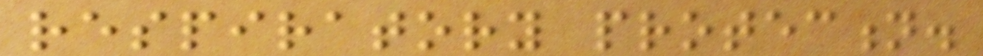respiratory protection.
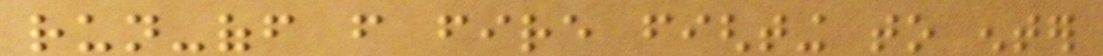run-off from fire fighting to enter
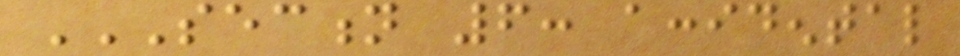SECTION 6: ACCIDENTAL
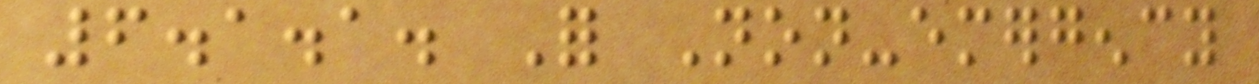6.1.1. For Non-emergency
